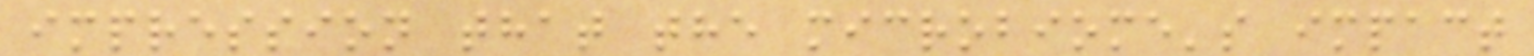impression that the microbiome's impact
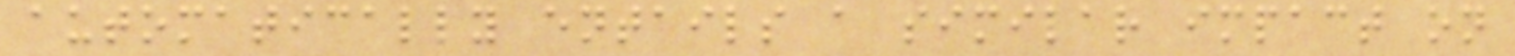automatically entails a similar impact on
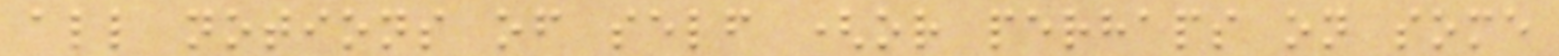all notions of self (or perhaps on some
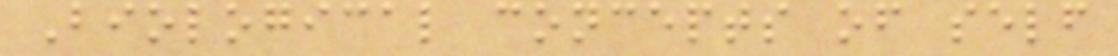Biological concepts of self
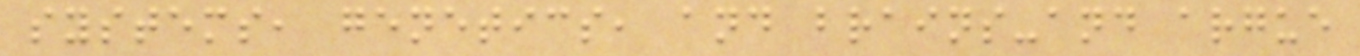systems, genetics, and brains-and argue
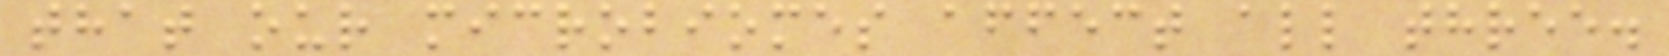that our microbiomes affect all three.
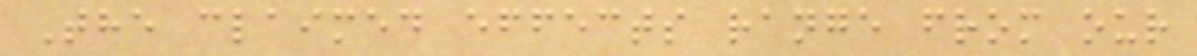The claimed effects range from our
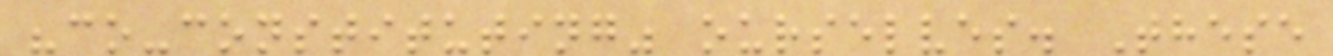"co-constituting" ourselves. These
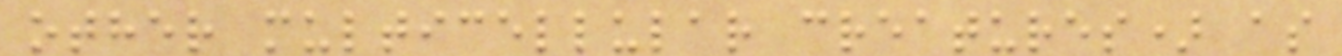other multicellular creatures) as
